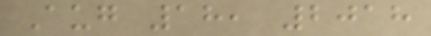Aug 18, 2018
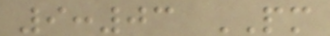9:03 PM
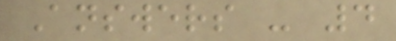Answers - 4
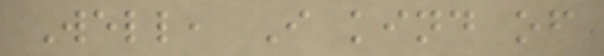Well, I kind of
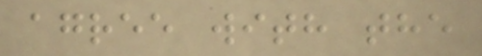agree with the
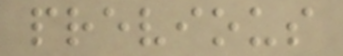previous
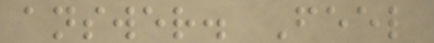answer. Feel
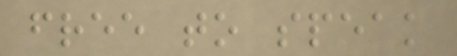free to speak
